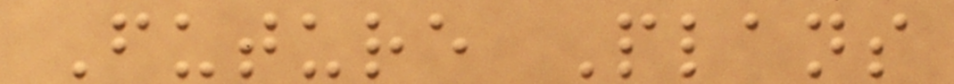Future Plans
